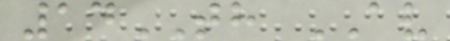14TH AV
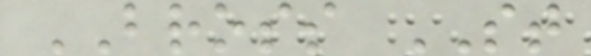BROSS ST
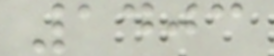1403
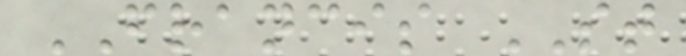FRANCIS ST
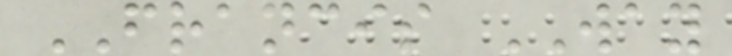FRANCIS WAY
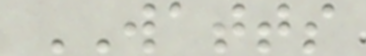WATTS
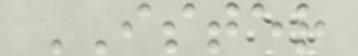ISTER
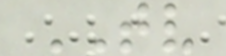TV
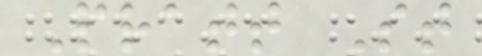Pratt St
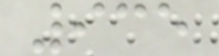935
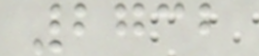2732
